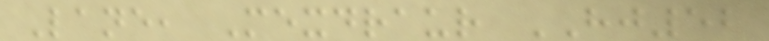Lane, Mexdraur HJ52
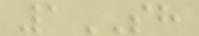1SH
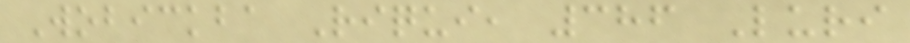Wobickba Riqui, 386 Luri
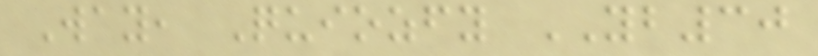Way, Quiozfy YB30
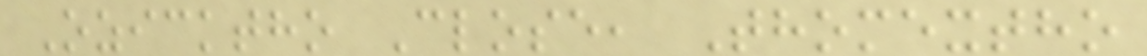Ozicktho Close, Thomextho
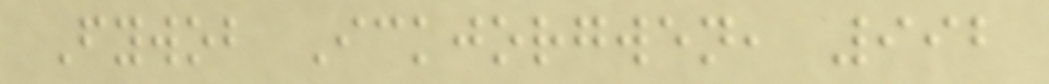Fywob Ickjorgwen, 992
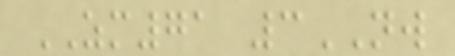ZM71 3NW
